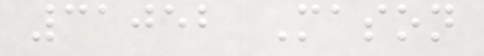31052 Mason
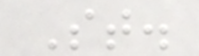St.
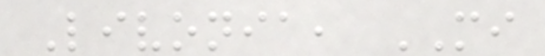Livonia, MI
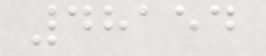48154
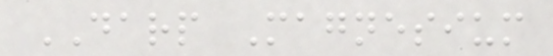DARP Magnesium
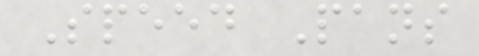Speed Pans
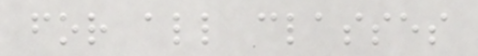for all classes
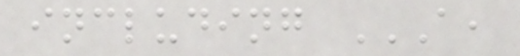including A,
